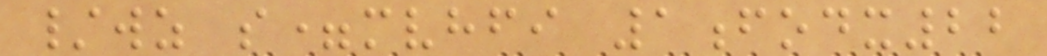/wz s=mvhfi 1fodx22
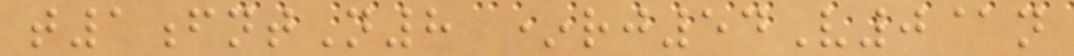t1fntN8 *rj54V0@n
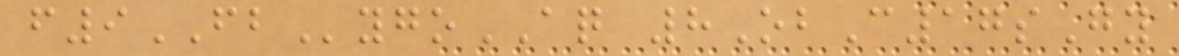f9FBygoAQ 8ObC17sGy
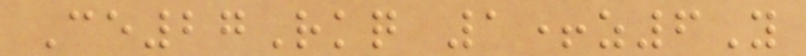Ce27Rkq 1+z6Y
